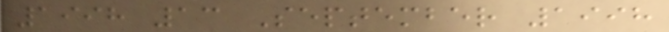1998 13 September 1998
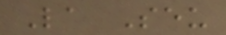La Seu
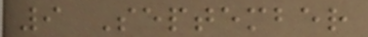9 September
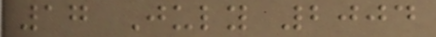17 July 2004
